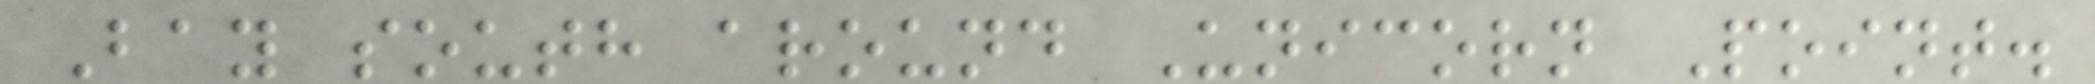Bay south around Unicorn Point.
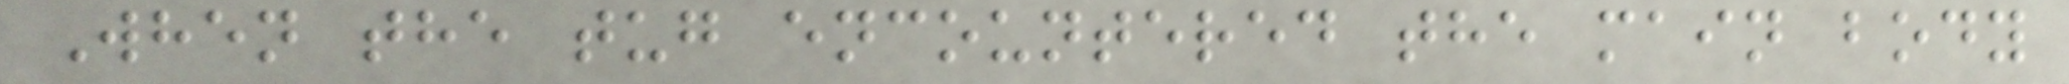When the tug encountered the main body
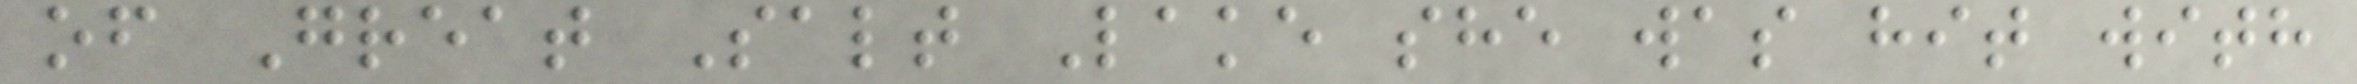of Great Salt Lake she was hit with
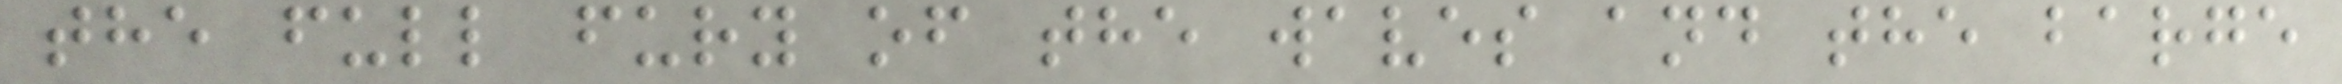the full fury of the waves and the barge
